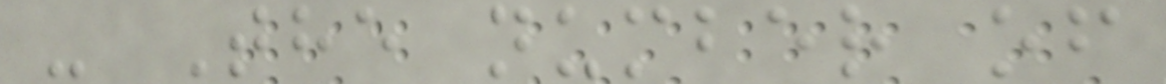- The number of
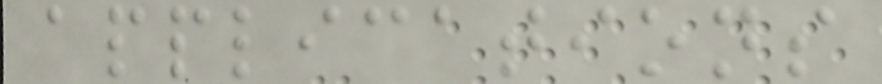applications
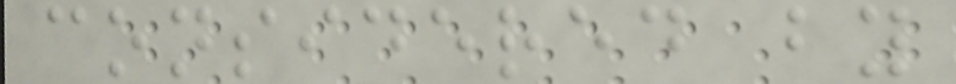considered by
